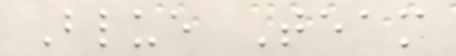Blue Team
